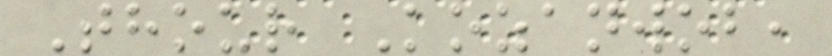Thour Kozanwob,
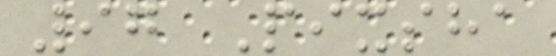97 Pixsha
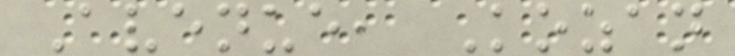Avenue, Kozan
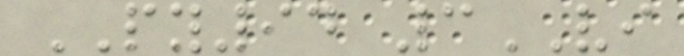PY94 3VI
